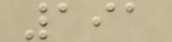191
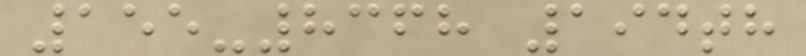155-8368 194th
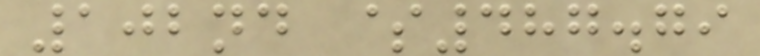102nd $487.79
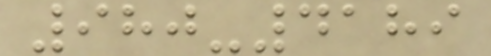980-4189
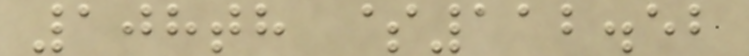108th $112.52
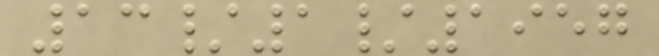13/1/1957
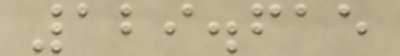129.615
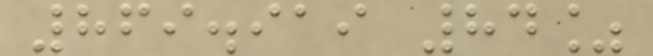869.919 84%
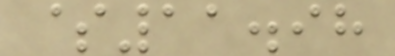$11.98
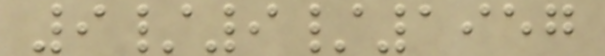9/9/1957
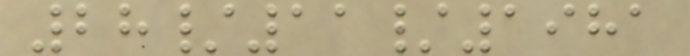28/11/1981
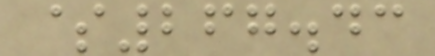$267.43
